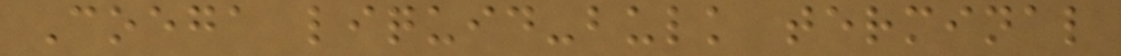Coega liquid-bulk terminal
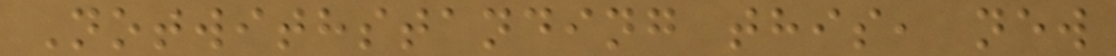Notwithstanding this, new
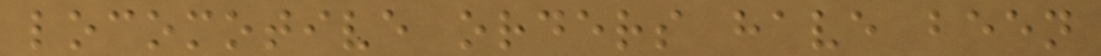locomotive orders have been
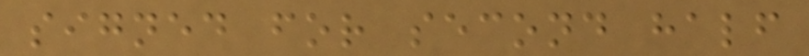signed for second half
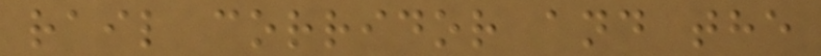rail corridor and the
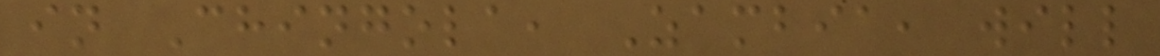in Chingola, Zambia, will
